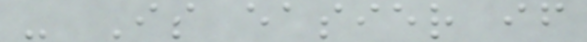- Is easier if
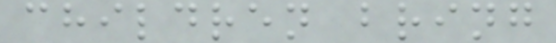children bring
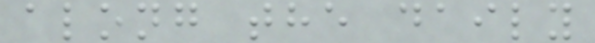along the daily
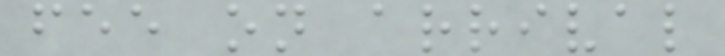fee on arrival
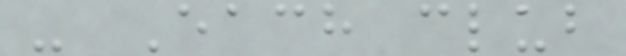- Each club
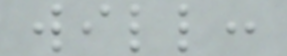will:
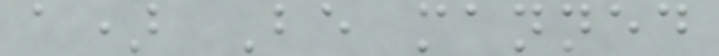a) Be manned
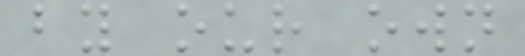by our own
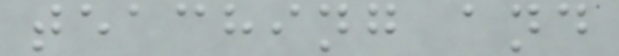teaching and
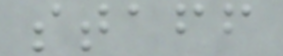staff
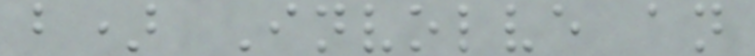b) Involve an
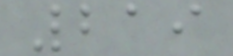219
